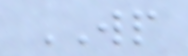WP
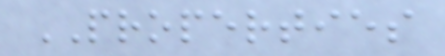PROPERTIES
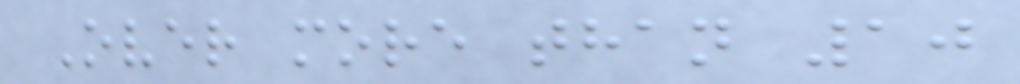Over more than 10
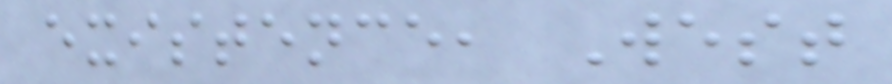existence, West
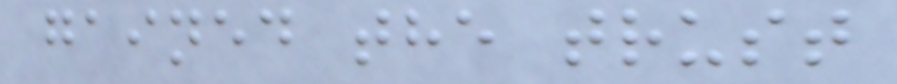gained the trust
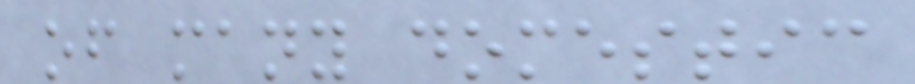of many domestic
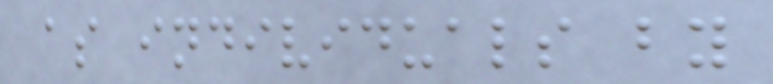as individuals by
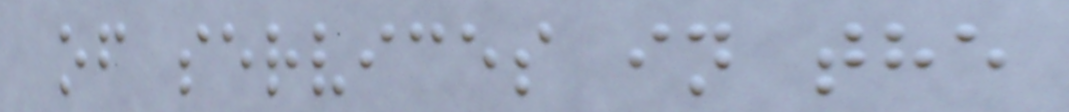of services in the
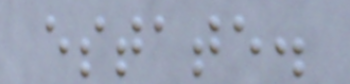estate.
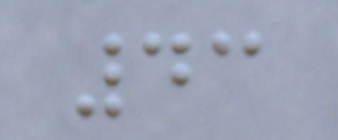43
